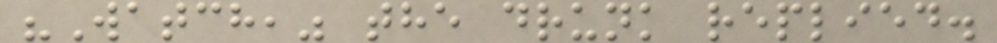"Watch," the drunk replied.
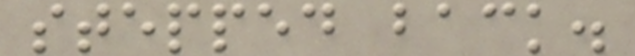stepped back.
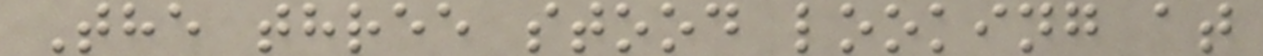The three stood looking at
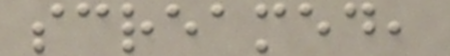screamed,
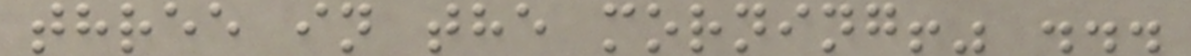three in the morning!" ...
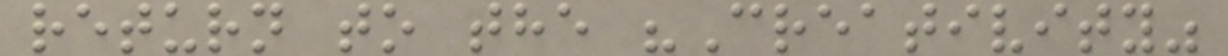return to the "Creativity"
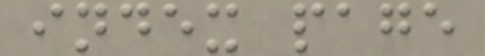index page
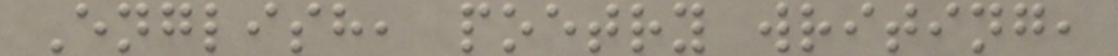English, poetry writing,
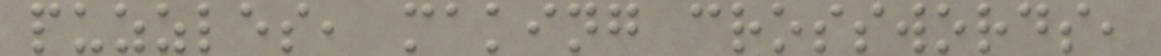puzzles, making crosswords,
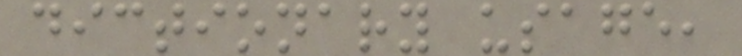dictionary usage,
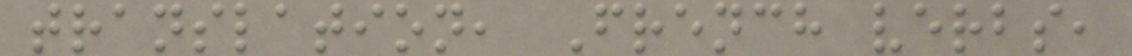translation, French verbs,
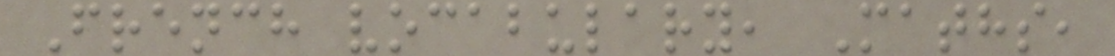French vocabulary, Maths,
